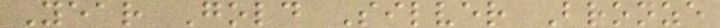Year Gold Silver Bronze
